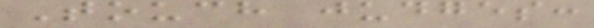Touch judges:
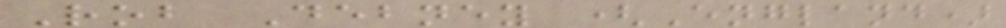Rob Debney (England)
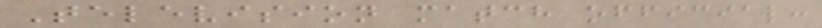Television match official:
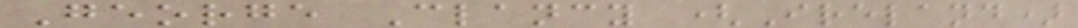George Clancy (Ireland)
